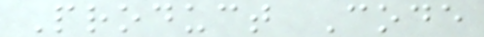Product Code
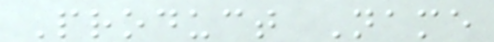Product Name
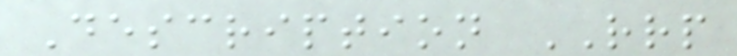Description RRP
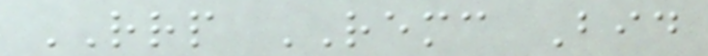RRP REMC Bid
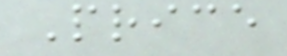Price
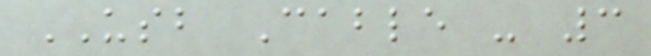USB Cable - 3
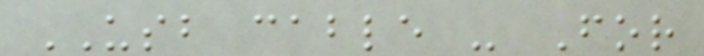USB cable - For
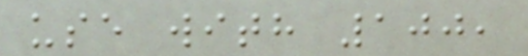use with 100,
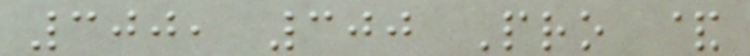300, 300 Pro &
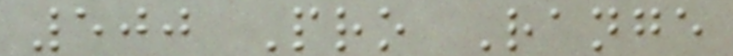500 Pro Range
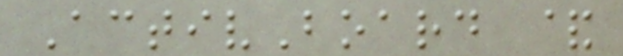ActivBoard &
